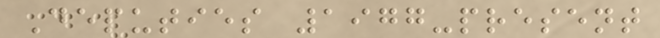Deputies 1977-present
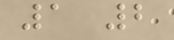1 2
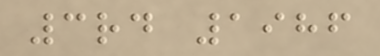3rd 1986
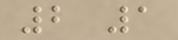2 1
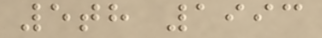5th 1993
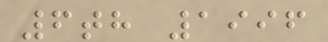6th 1996
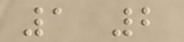1 2
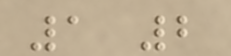1 2
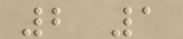2 1
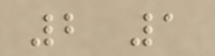2 1
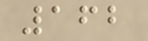162
